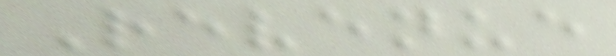Revenue
